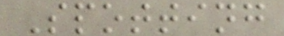Spotting
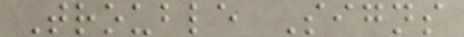Trouble Signs
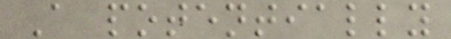A potentially
